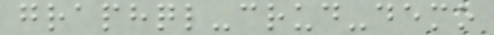graphql-crud-demo
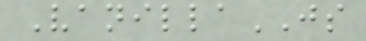VanillaJS
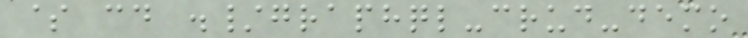$ cd ./graphql-crud-demo
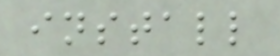install
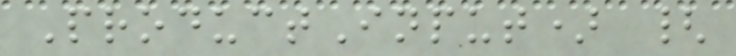ProductInput) {
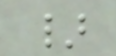}
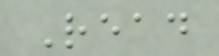Read
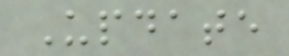Update
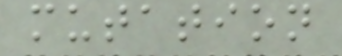mutation
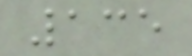135
